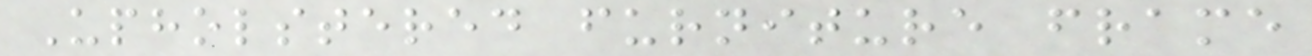Upholstered furniture frame
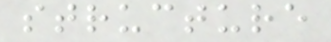structure
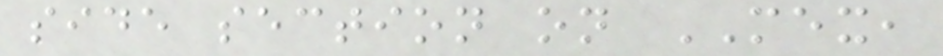side section on MEX,
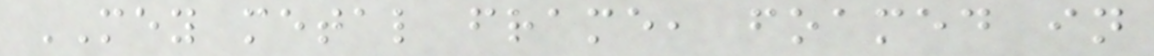MEY metal frame, foamed in
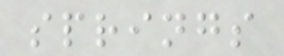springs
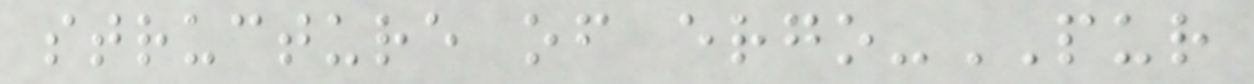structure of ergo-PUR
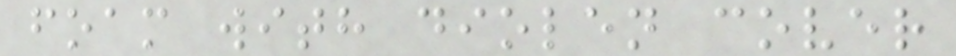foam with diolen cover
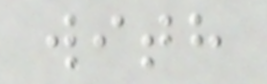with
